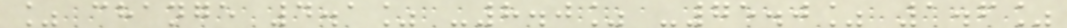% change 4.1% -8.0% -75.0% 1.6%
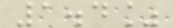1.4%
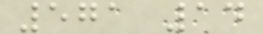571 14
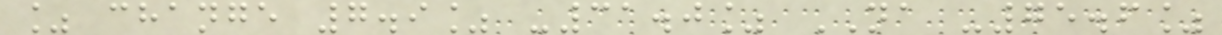% change 7.9% -31.0% NA -75.6%
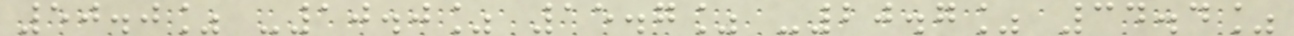50.0% -10.0% 15.7% -20.7% 34.4%
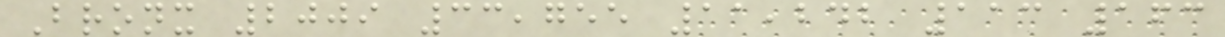Bronx 2009 33,755 11,242 113 163
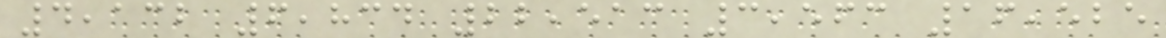4,132 6,834 22,513 3,563 16,525
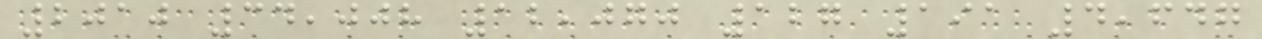2010 34,008 12,070 127 191 4,647
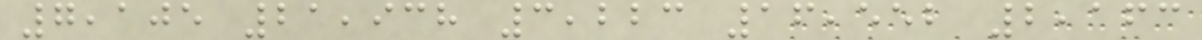7,105 21,938 3,223 16,552 2,163
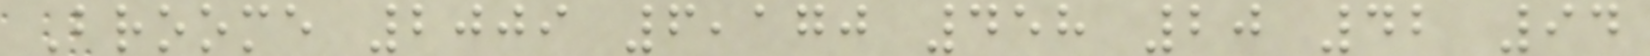Broome 2009 6,170 458 20 42 94
